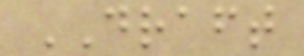DRAFT
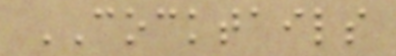COCKTAILS
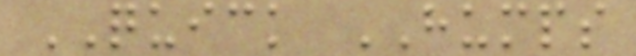QUICK HUMPS
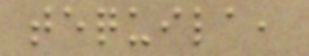tequila,
